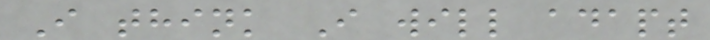I think I will adapt
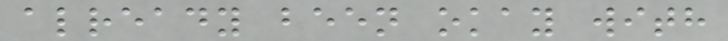already been okay with
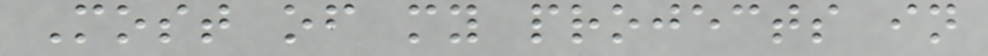Most of my projects in
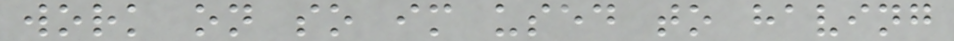work on so im used to having
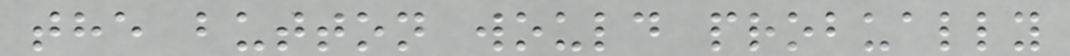the button would probually
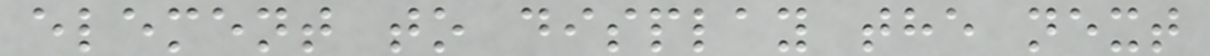element to display the next
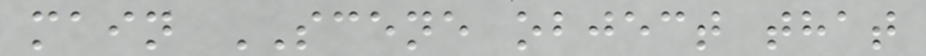main SCENE object that
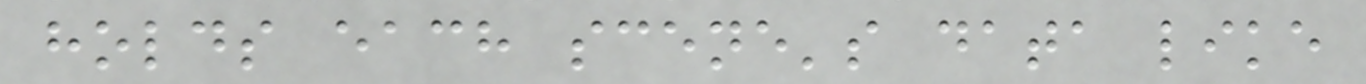holds each scene's data like
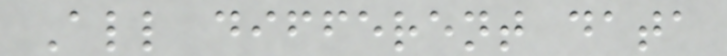All different data
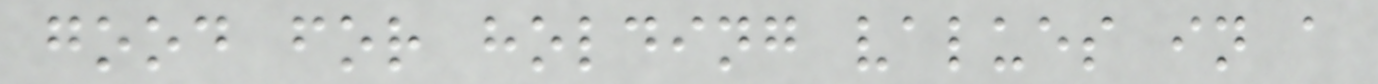good for holding values in a
